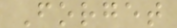Forget
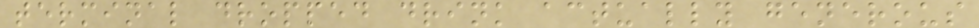terminal dropped drink actually generous
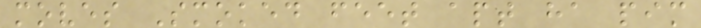moves Smoked feet apt ha pim
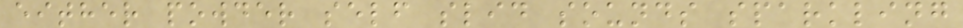either powder self slid sounds sparkling
